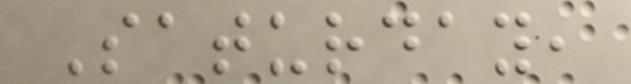Saturday,
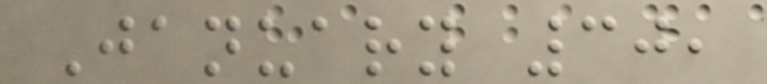January 30,
